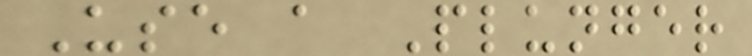Use a Plunger
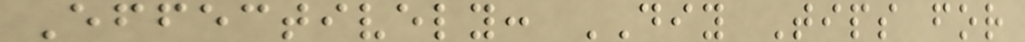Effectively: DIY Tips for
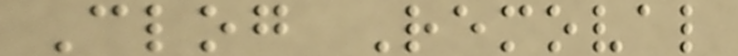Clog Removal
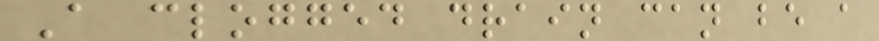A clogged drain can be a
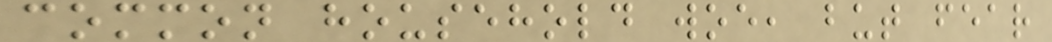common household woe, but fear
